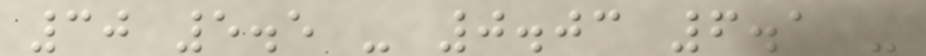30 5.5 - 0.03 6.1 -
